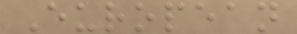European
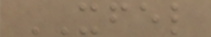XFEL
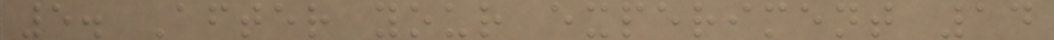5. After your experiment 14
